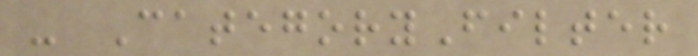- CategoryFilter
